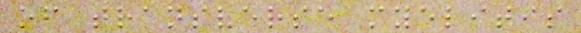of transverse myelitis
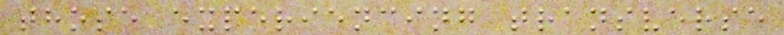those experiencing transverse
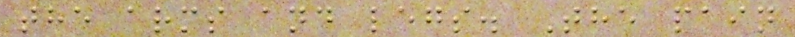the arms and legs. The pain
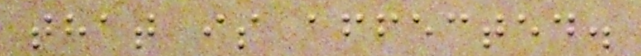that is affected.
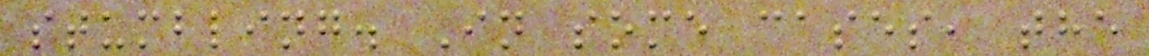stumbling. In some cases, the
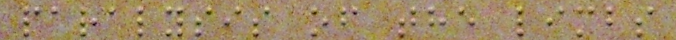paralysis of the limbs
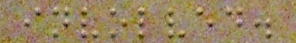involved.
